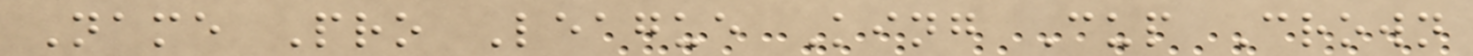Name Pro League King Cup Crown
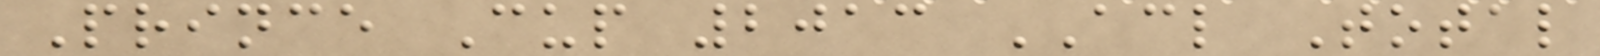Prince Cup 2013 ACL Total
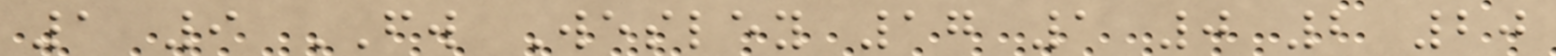1 9 FW Wesley 17 1 0 2 20
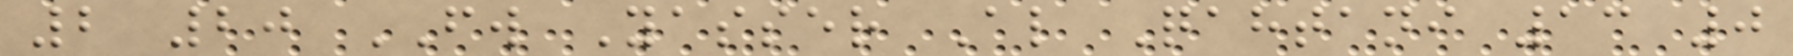2 20 FW Yasser Al Qahtani 13 0
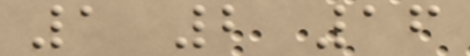1 2 16
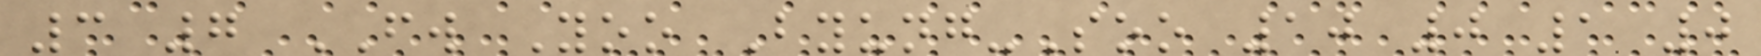3 7 FW Yoo Byung-Soo 10 0 1 0
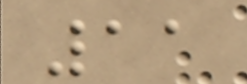11
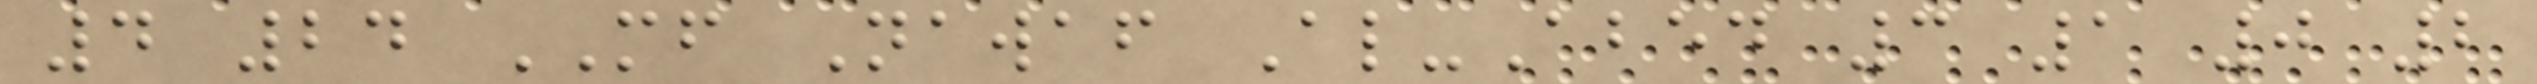4 24 MF Nawaf Al-Abed 3 1 0 2
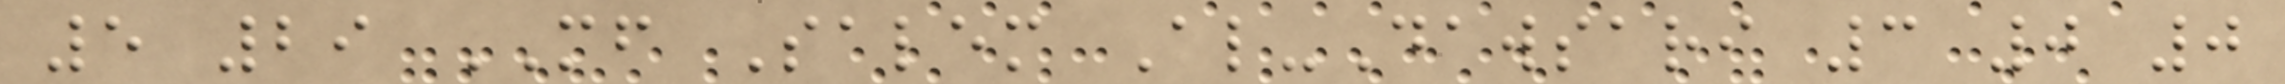5 29 MF Salem Al-Dawsari 3 0 0
